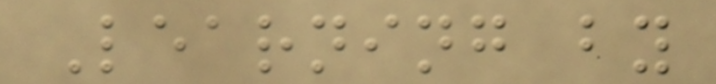Learning by
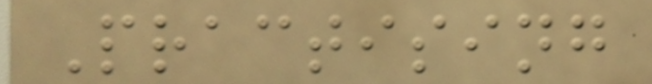Practising
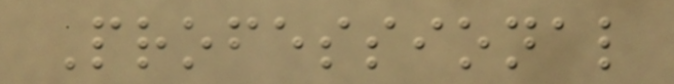Professional
